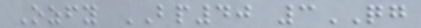Ozfy BP40 3QG
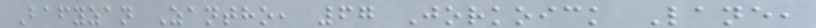Bafyzan Zantho, 67 Jorkoick Lane,
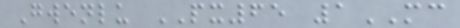Gwenlu PX65 1MC
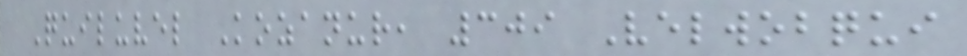Quiluvel Kozanur, 309 Velwobqui
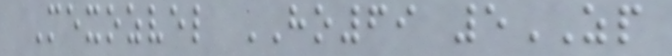Mexozvel HO69 5ZP
